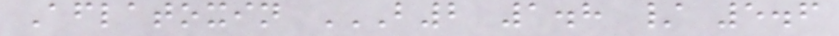Aflatoxin B2 1.8 / 5.6
